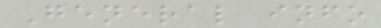General info
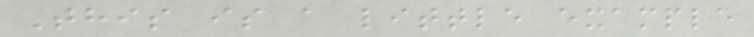This is a little example
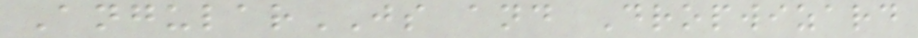AngularJS and Dropwizard
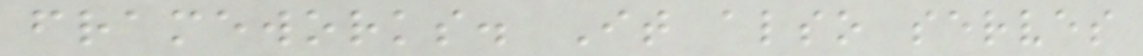frameworks. It also serves
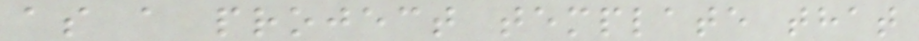as a project template that
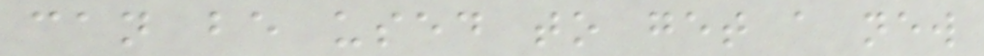can be used to get a new
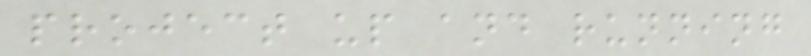project up and running
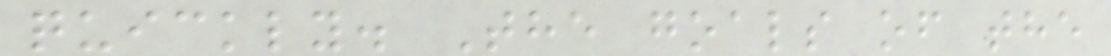quickly. The goals of the
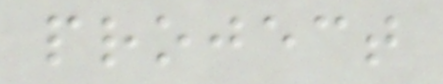project
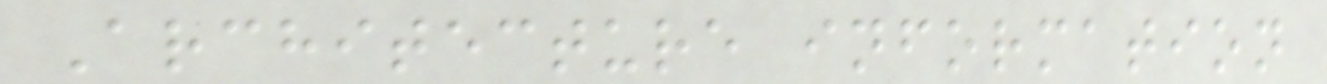Architecture information
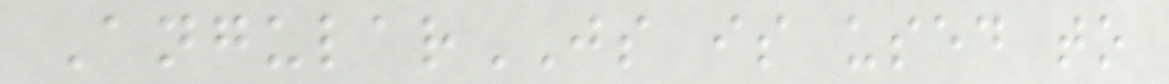AngularJS is used to
